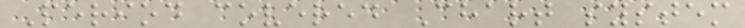Period covered Chart system
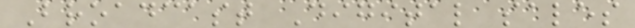Broadcast Digital sales
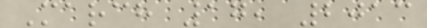March 17, 2013
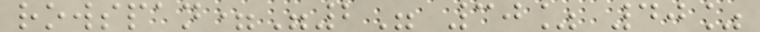rowspan="2" 30% 40%
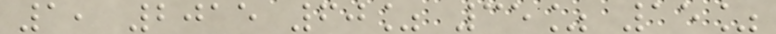1, 2015 60% 35% 15%
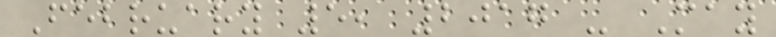February 5, 2017 - May
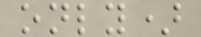only)
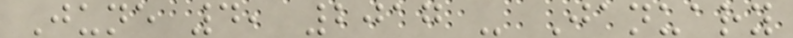June 4, 2017 - January
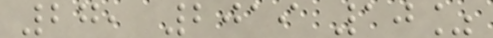27, 2019 10%
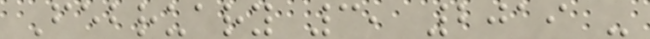February 3, 2019 -
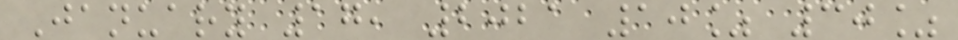January 17, 2021 10% 30%
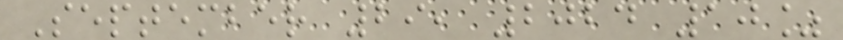September 29, 2024 10%
